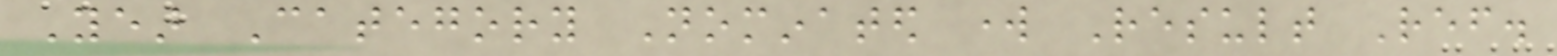Year Category Nominated work Result Ref.
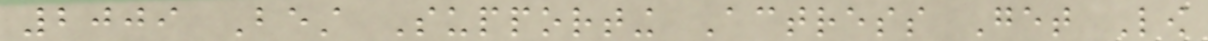2009 Best Supporting Actress Get Low
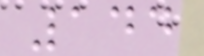144
